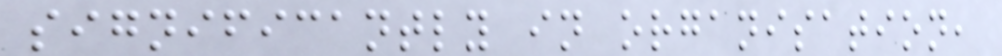significantly in organisation,
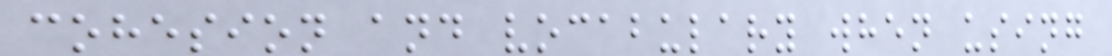cohesion and vocabulary when using
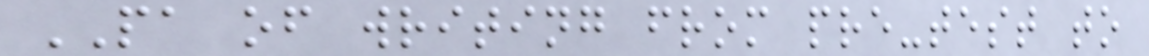PA of writing from pre-test to
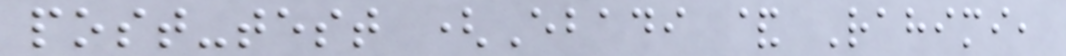post-test (Ebadi & Rahimi,
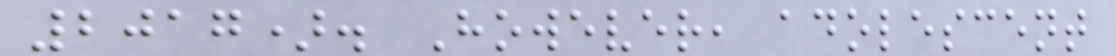2017). However, adolescent
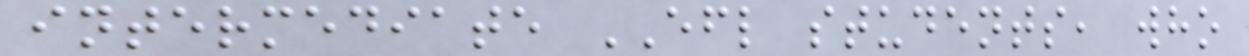intermediate EFL students, who
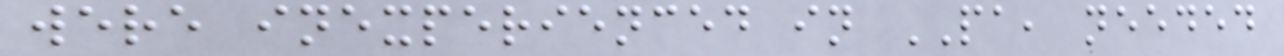were inexperienced in PA, needed
